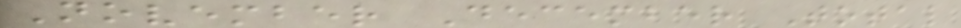November December Total
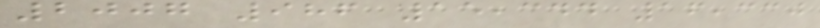2007 986 15,344 16,330
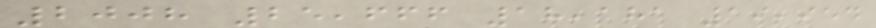2008 25,666 18,181 19,954
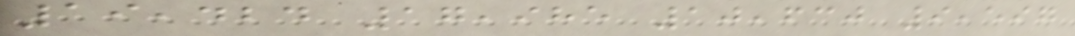19,424 17,985 10,630 9,597
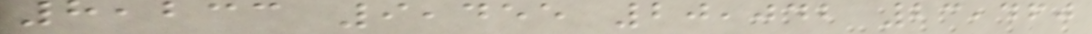8,233 9,455 20,042 23,460
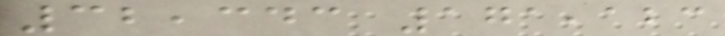32,343 171,123
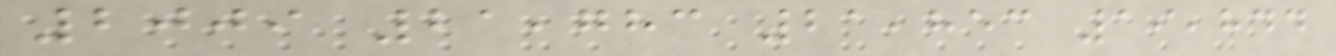2009 21,783 21,853 19,844
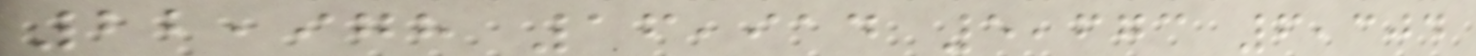22,978 16,914 5,673 6,304
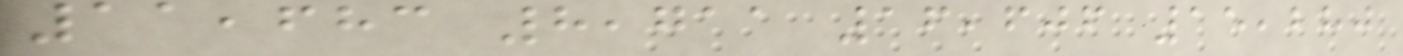11,683 8,711 16,606 15,280
